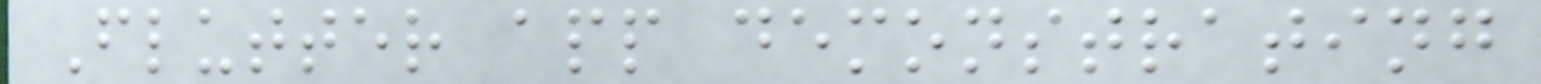Flutter app demonstrating
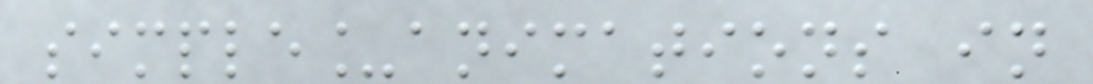simple_animations in
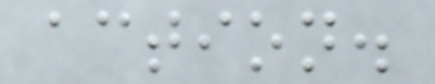action.
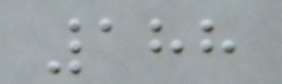188
